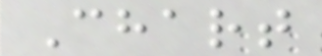Chart
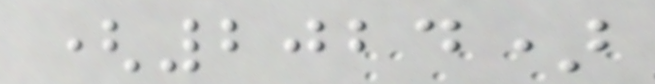(2024)
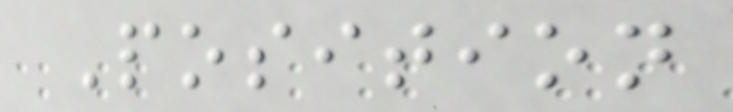Position
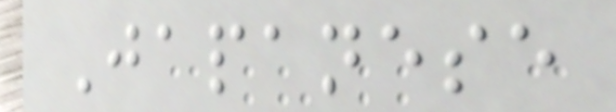Japanese
